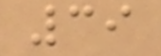39
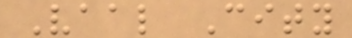Vaal City
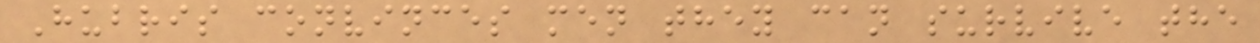Hubris convinces men they can survive the
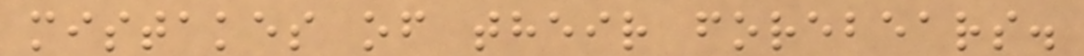mistakes of their forebears.
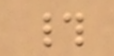#
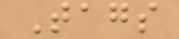Tags
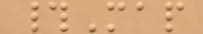#Map
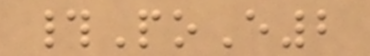#PoE2
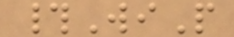#WiP
